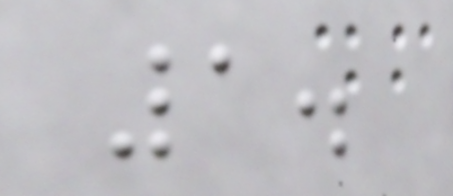1.
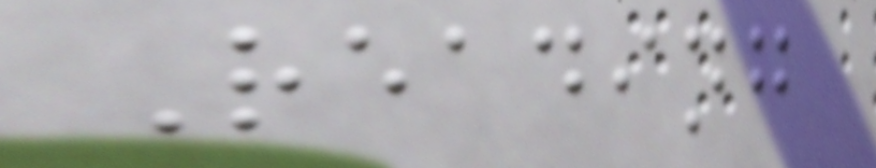Reading
